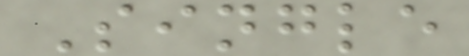Single
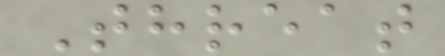Threat
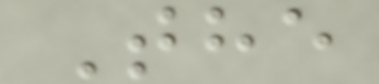The
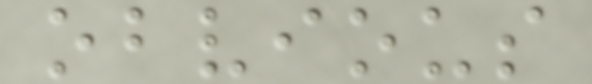obvious
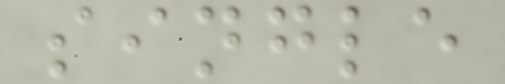single
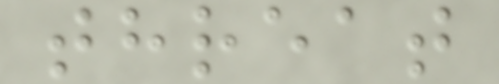threat
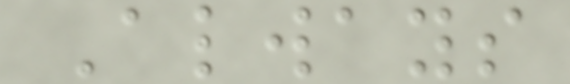Always
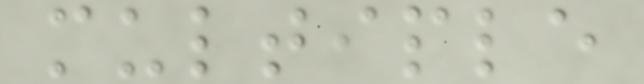multiple
